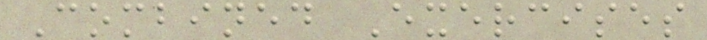Combined Exercises
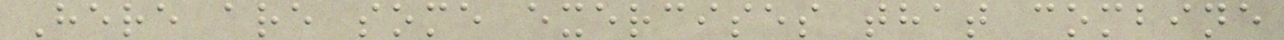Here are some exercises that combine
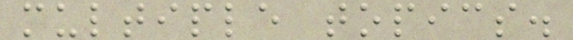multiple topics.
